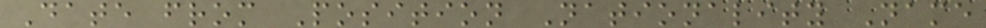Date from Position Nationality Name
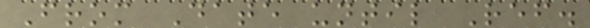From Date until Ref.
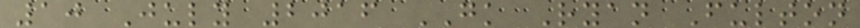10 July 2016 GK Ryan Fulton
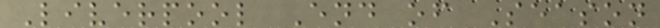Liverpool End of Season
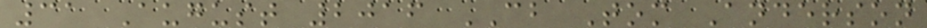31 August 2016 CB Tom Anderson
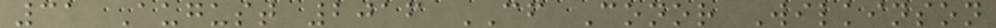31 August 2016 CF Conor Wilkinson
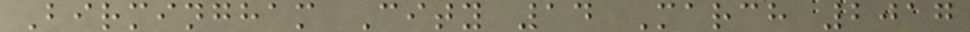Birmingham City 14 March 2017
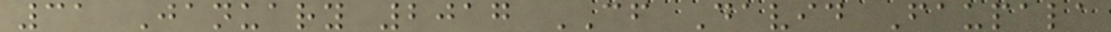31 January 2017 CF David Faupala
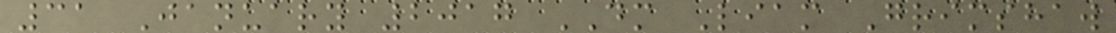31 January 2017 DM Liam Grimshaw
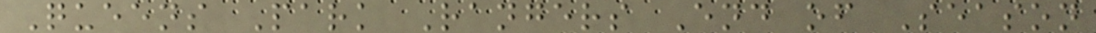Queens Park Rangers End of Season
